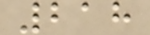218
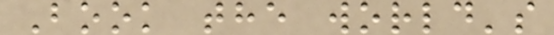Book the world's
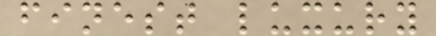finest luxury
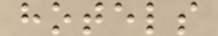hotels
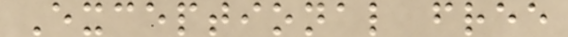Exceptional free
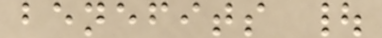benefits |
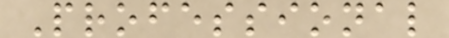Professional
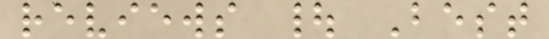reviews | Best
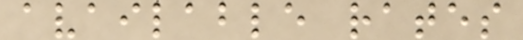available rates
